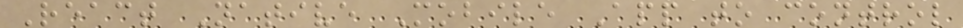React Native Mobile App to control
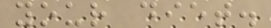your diet.
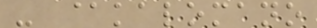- @kalomano
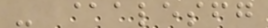- @alesfg
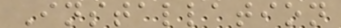Installation
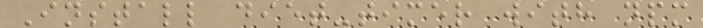Install diet-timer with npm
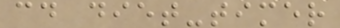cd diet-timer
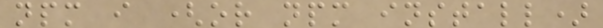npm i (or npm install)
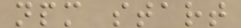npm start
